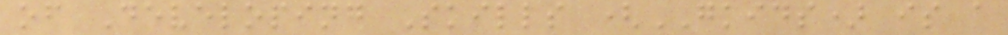of Developing Skills (GKIDS) is a
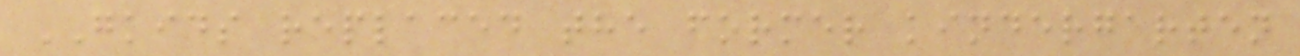GKIDS replaced the former kindergarten
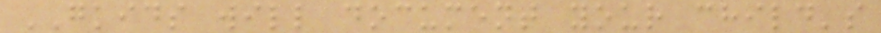GKIDS will document your child's
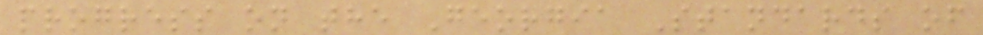progress on the Georgia Standards of
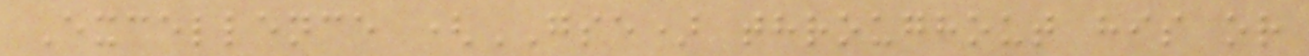Excellence (GSE) throughout his or
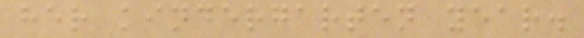her kindergarten year.
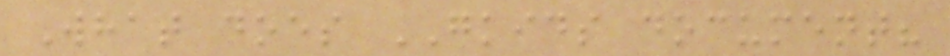What does GKIDS document?
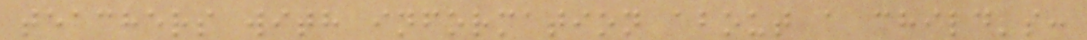teachers with information about a child's:
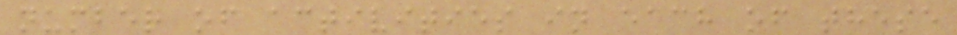number of activities in each of these
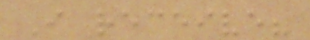I receive?
